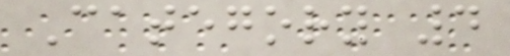Category 4
